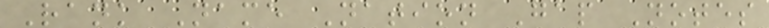Rank Name Nation Gap Notes
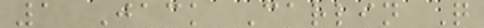1 Jack Carlin Q
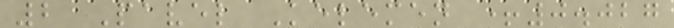2 Pavel Kelemen +0.027
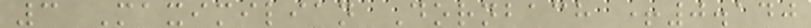3 Maximilian Dornbach +0.140
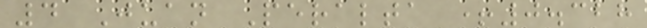4 Juan Peralta +0.328
